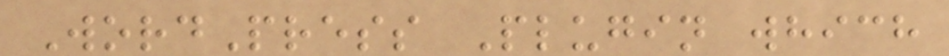WordPress Plugin which
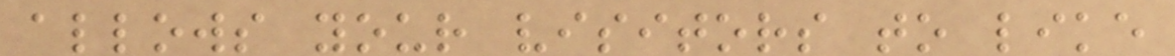allows your visitors to like
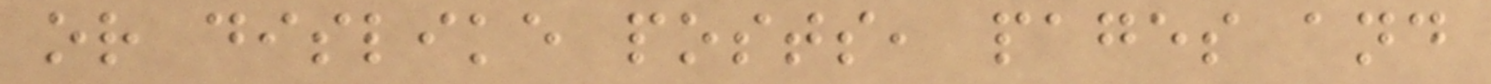or dislike posts, pages and
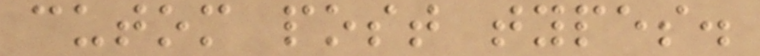cutom post types.
